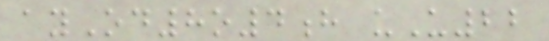ayOd8o4h uU22
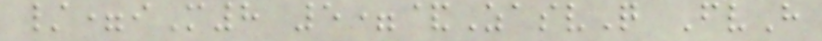/=iM8 5=&ZasvQ FvH
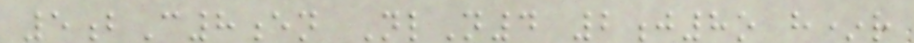5bC8en NlN4 2j8o h*r
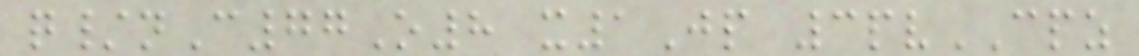q/nC77O8 x1Jp 3pvCPZ
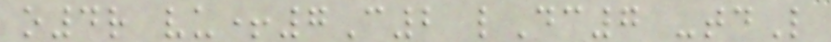o4r vu+7C2 lDc7 -tdL
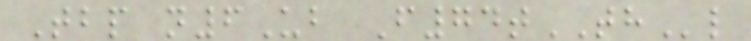Tbp n6Ub F74tTHl
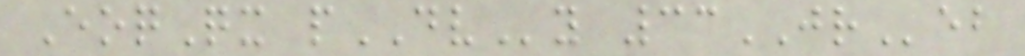EoqQx pDVy 33JReb
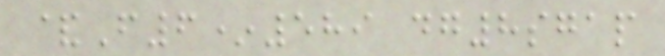&F6*589 dg8sgap
